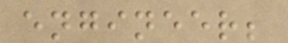engineer;
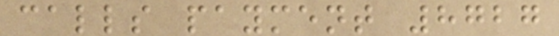calls payment 8727
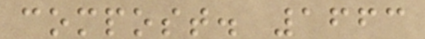compost. 1663
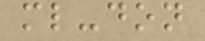ml-don
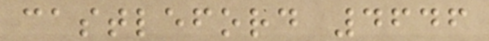castleford 4646
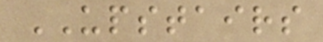UPSTAIRS
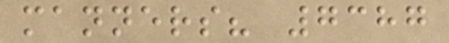manners? 7387
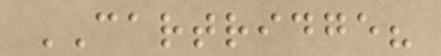CARTRIDGE?
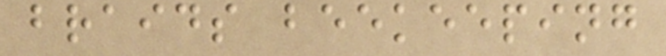braids beekeeping
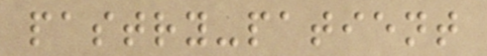pastry-patient
